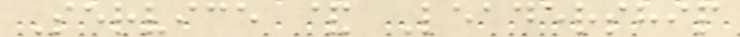Service & Leadership
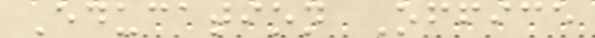Education Office
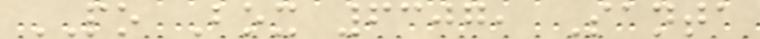PO Box 6307, Santa
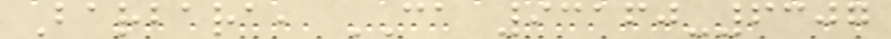Barbara, CA 93160-6307
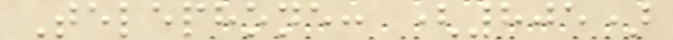Telephone: (805)
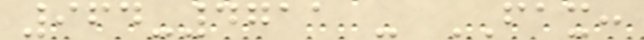964-4711 - FAX:
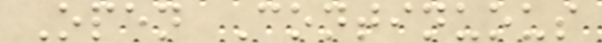Open Continuous
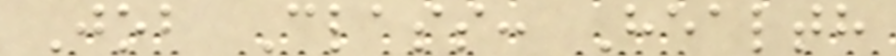Job Class: Health
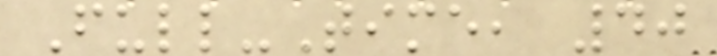Full-Time, 40
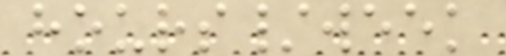hours/week
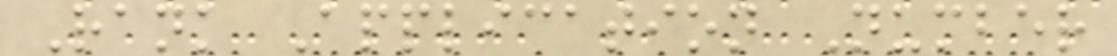Rank Application Number
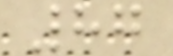87
